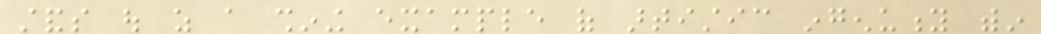stands out as a shining example of artistic ingenuity within
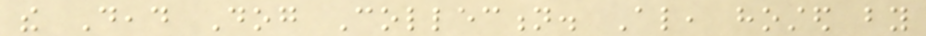the Dead Dog Collection. Also, hosted by
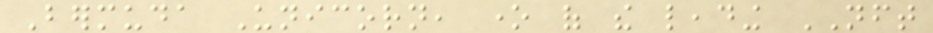Bermuda Unicorn, one of the leading NFT
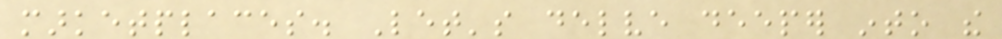marketplaces. Let's delve deeper into the
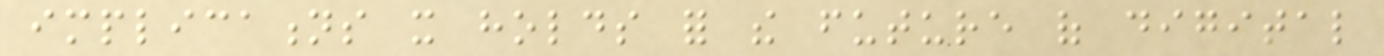implications it holds for the future of digital
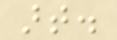art.
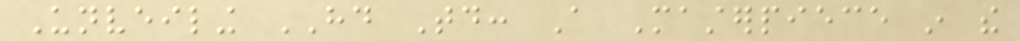Unveiling HD Today: A Masterpiece in the
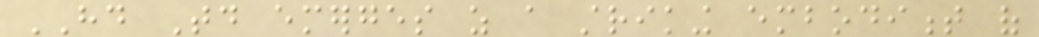HD Today emerges as a striking embodiment of
